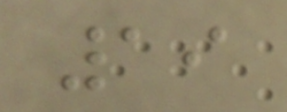19
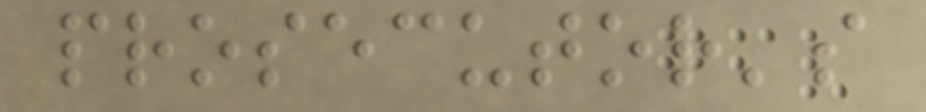prosecutor's
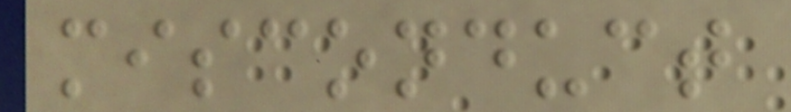misconduct
